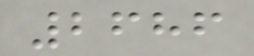2686
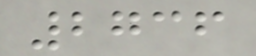2736
